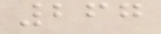267
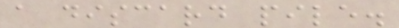a discard pile.
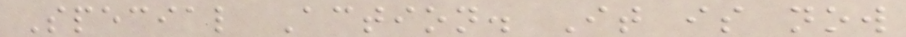Special Action. It is now
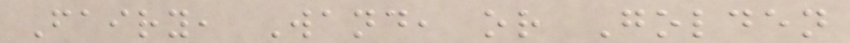Fairy, Wand, or Golden
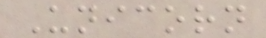Unicorn
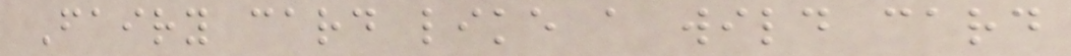Fairy card like a wild card
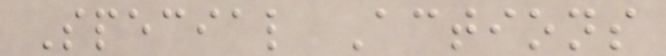Special Actions
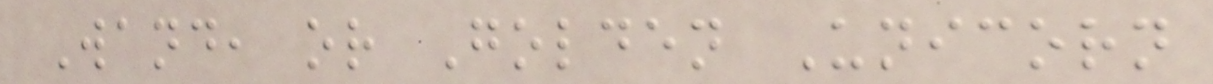Wand, or Golden Unicorn
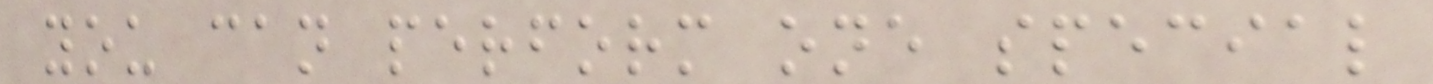you can perform one special
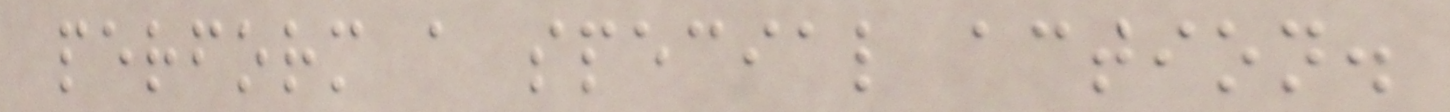perform a special action.
